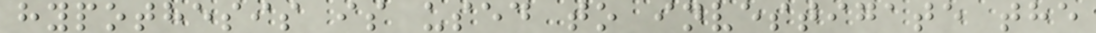hypothesis is used to investigate the
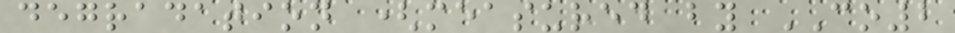degradation (measured by CO2
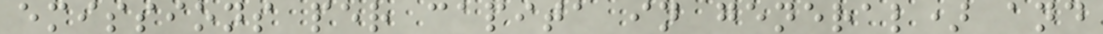emissions per capita in general) and
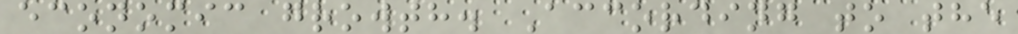economic growth. According to the
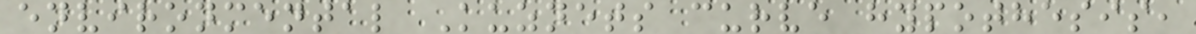environmental Kuznets curve hypothesis,
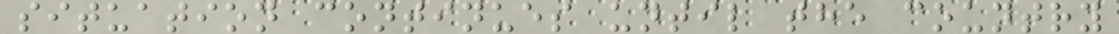situation continues until the country
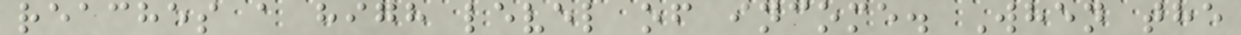reaches a high level of income. When the
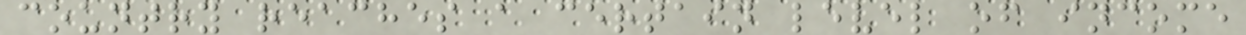country reaches a certain level of income
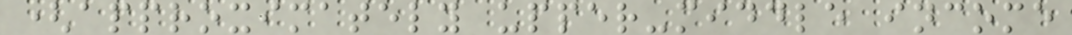(approximately upper-middle income
